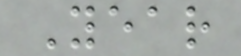Year
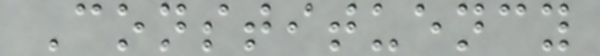Constituency
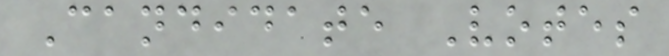Candidate Votes
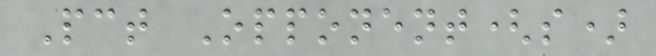Pct Opponent(s)
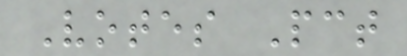Votes Pct
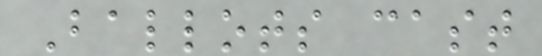Ballots cast
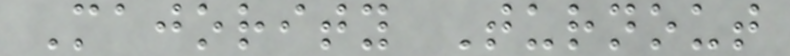Majority Turnout
